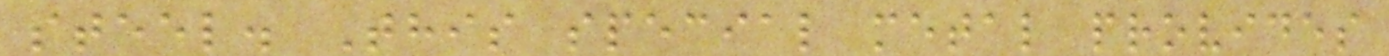steel. This special metal provides
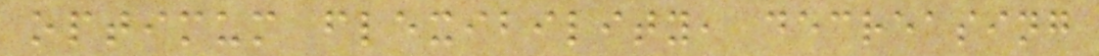optimum flexibility, decreasing
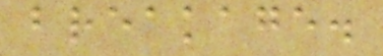breakage.
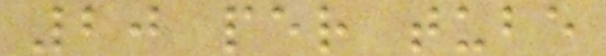20 per tube
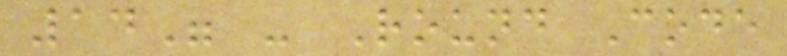14" - Round Code
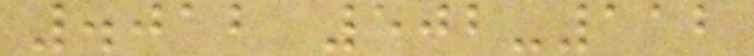.012 502-112
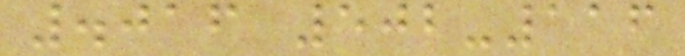.016 502-116
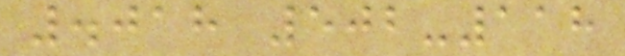.018 502-118
